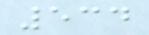534
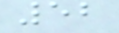52
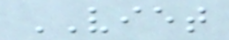VIET
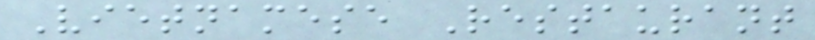Vietnamese Restaurant
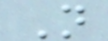N
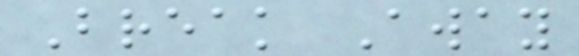Break Away
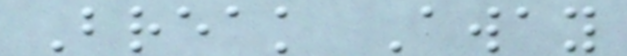Break Away
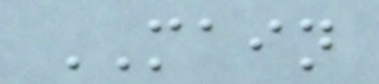MAIN
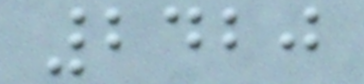2420
